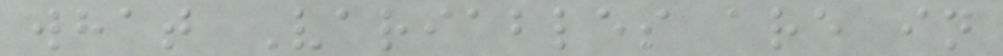what Variables are in
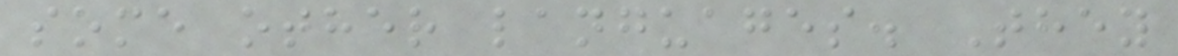some other languages. They
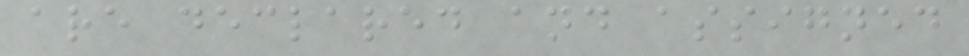are declared and assigned
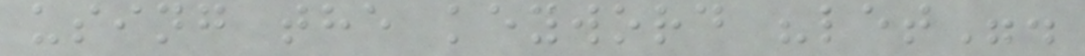using the keyword "let".
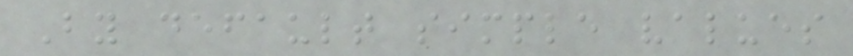By default simple values
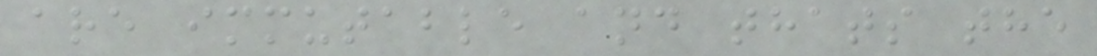are immutable and thats the
